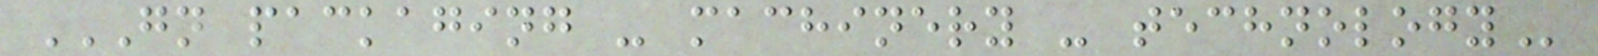GN PACKAGING - MACHINERY - TECHNOLOGY
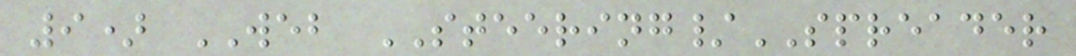9) WEB STEERING/SPREADER
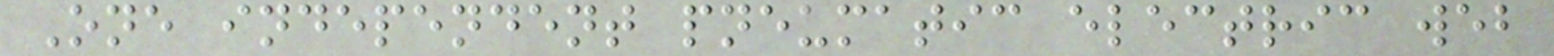One independent pneumatic electric web
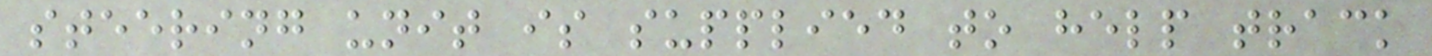steering unit is supplied to help track
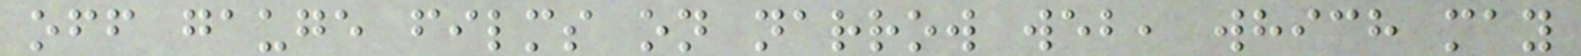off gauge films on narrow web, which may
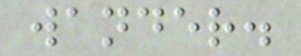wander.
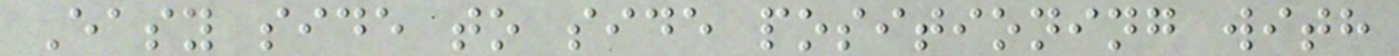Easy side to side positioning with
